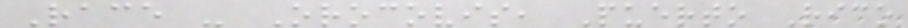Race - Orocovis, Puerto Rico
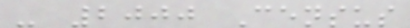- 2000 Census
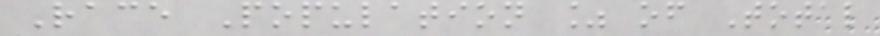Race Population % of Total
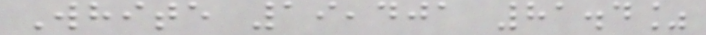White 19,401 81.4%
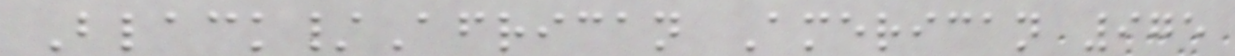Black/African American 975
